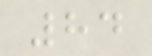84
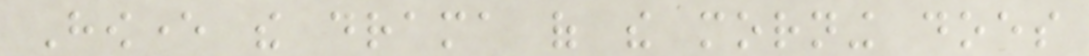However the drama of the morning does
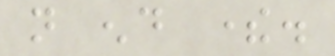not end there.
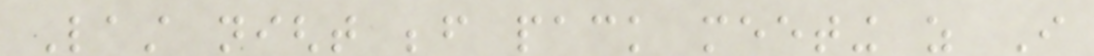Last night before pack meeting as I
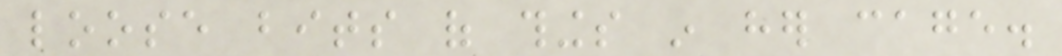loose bits of things in her cage.
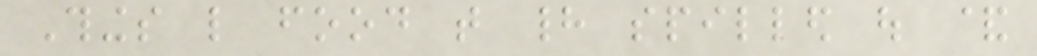Things like food that had spilled out &
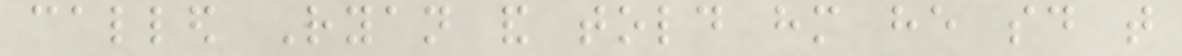called Ryan and told him he said that
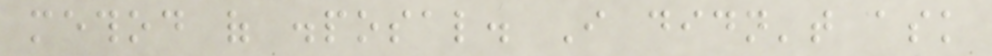method of disposal. I didn't ask
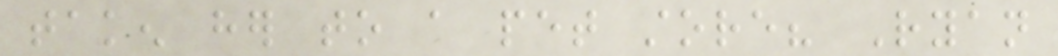taken her to a pet store? Ryan
